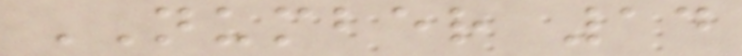NUMBER 14
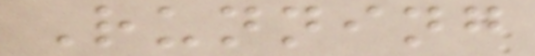Running
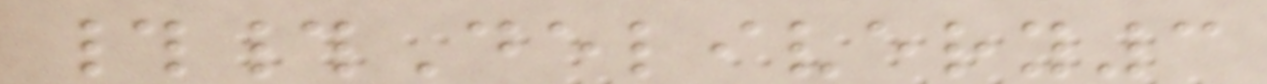##Delivery3
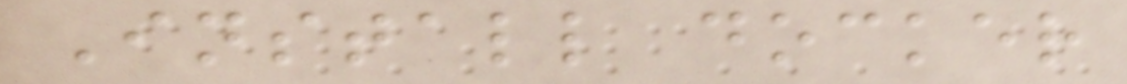Install docker
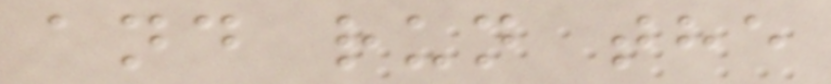and run the
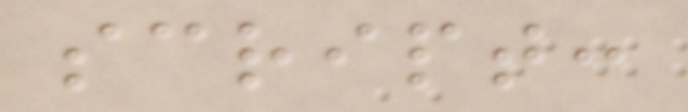script:
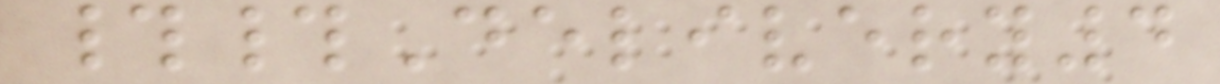##Delivery4
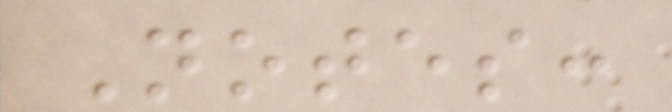Notes:
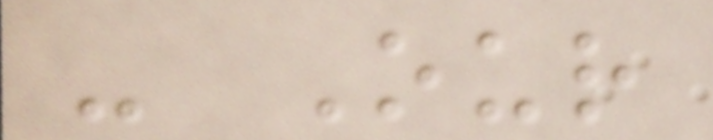- Our
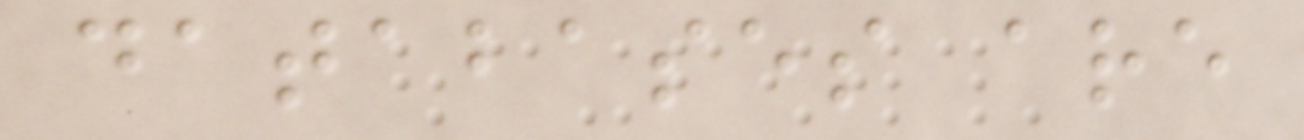databases are
